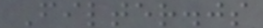Filter.js
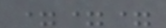===
